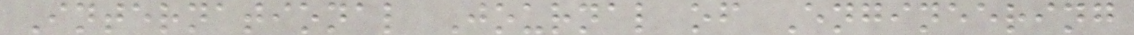International Journal of Engineering
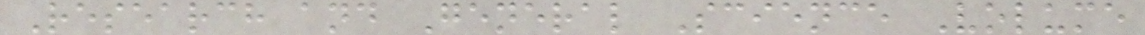Research and General Science Volume
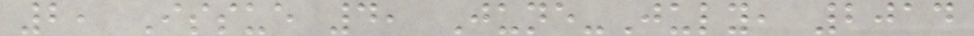2, Issue 4, June-July, 2014
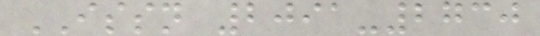ISSN 2091-2730
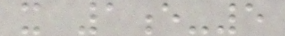x 1e-5
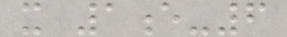x 1e-6
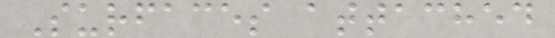Surfaces attached
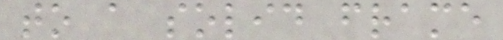to a solid frame
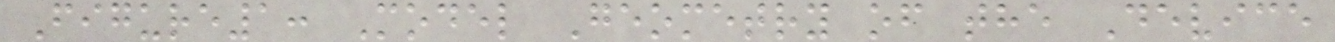Figure1: Model Geometry of the Device
